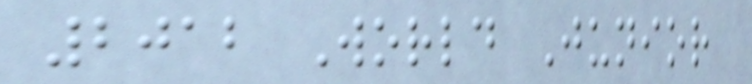2012 World Junior
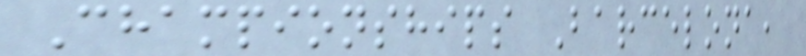Championships Barcelona,
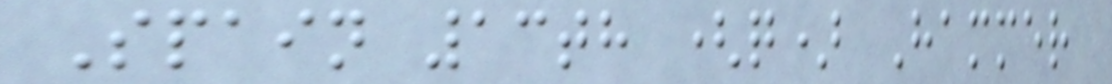Spain 13th (q) Hammer
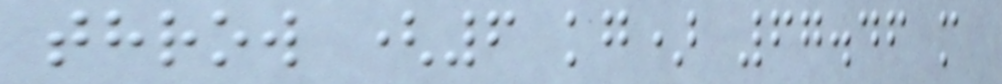throw (6 kg) 67.46 m
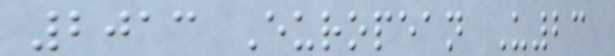2013 European U23
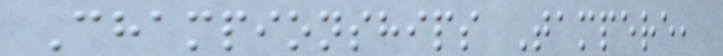Championships Tampere,
